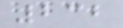232
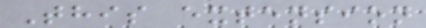This extension
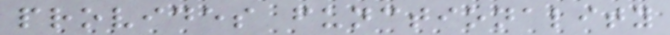provides functionality
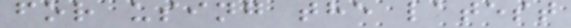for using the latest
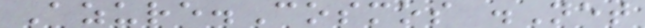Azure.Cosmos .Net
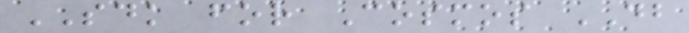SDK for Cosmos DB
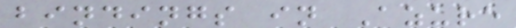bindings in Azure
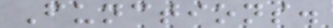Functions.
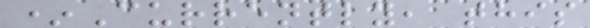*Currently, this
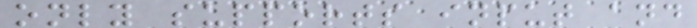only supports input and
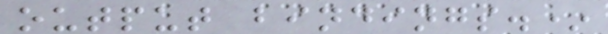output bindings.*
